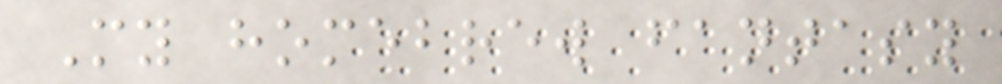My homebrew fantasy
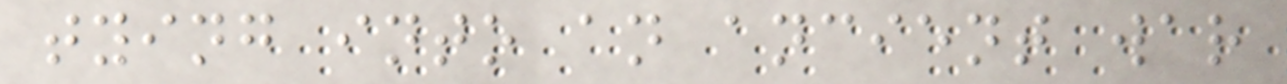tying into an ancient war
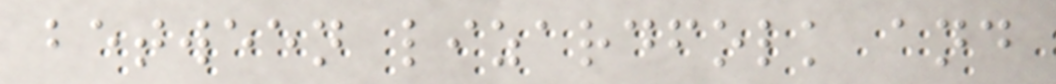between lizardfolk and
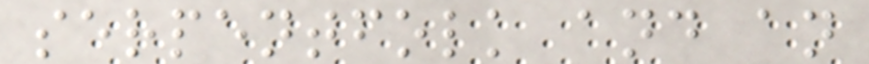serpentfolk and an
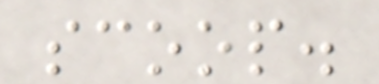scoop.
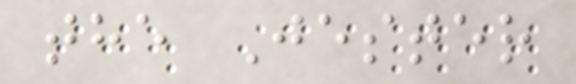the Jester
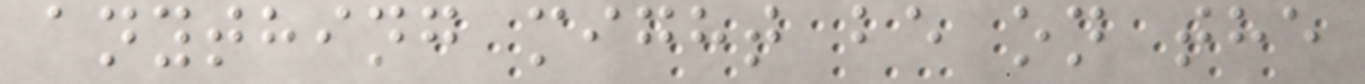anything might be on the
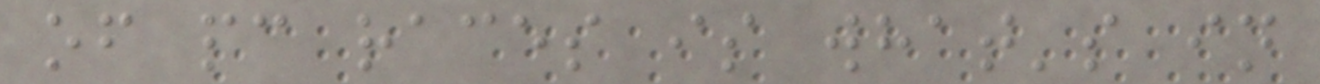of pc races is what's in
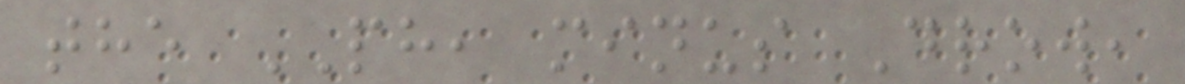the PH, minus Drow,
